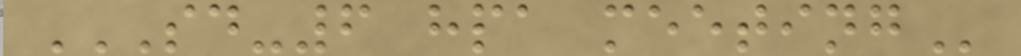SD-6 HPA MEETING
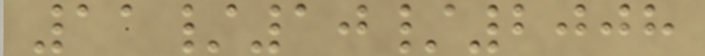11/10/2008
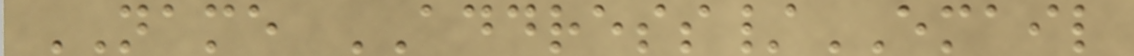NAME ADDRESS/EMAIL
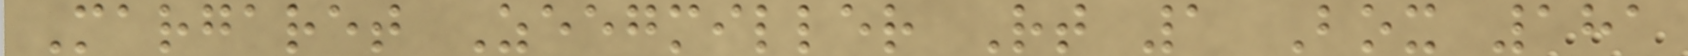Margaret Zeegmiller Rt 1 Box 181
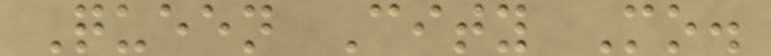Queen City Mo.
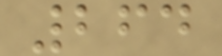264
